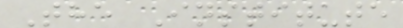The Institute
